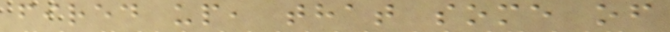fired up, that some of
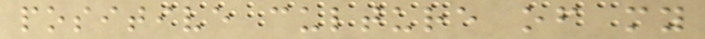positive culture of my
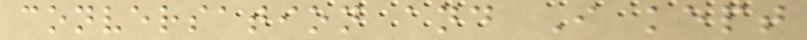conversation and I kept
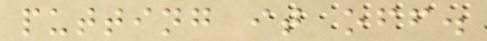putting it off.
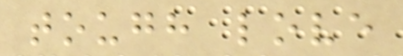tough love
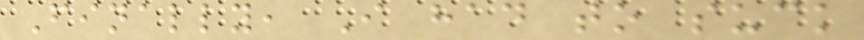Finally, I had to suck
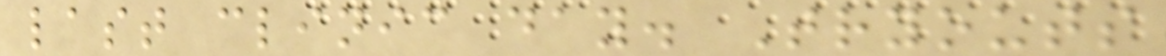last clinic day. Tryouts
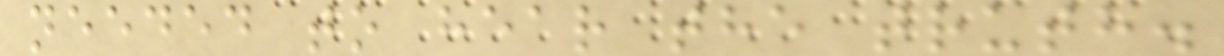needed to hear the truth.
